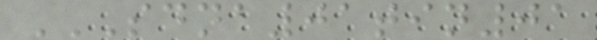SDNA01TIN01
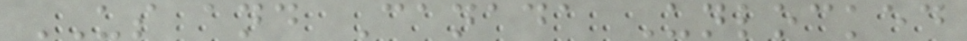US and Canada Unlocked
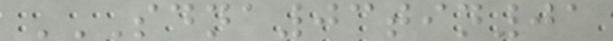SDNA03TIN01
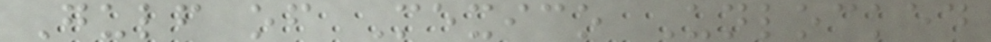Gulf of Mexico Unlocked
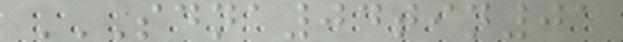SDNA04TIN01
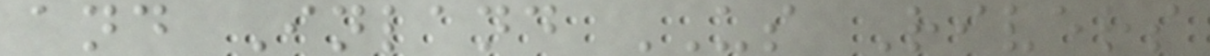and Inland US Rivers
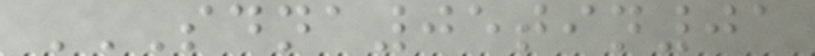SDNA05TIN01
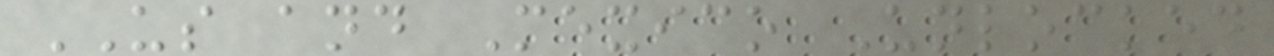US and Mexico Unlocked
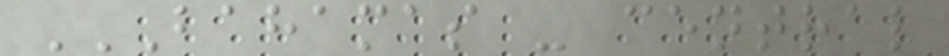BAHAMAS - CENTRAL
